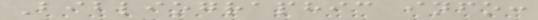Bibliographic info:
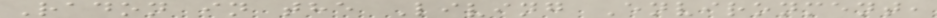Radon in the Living Environment,
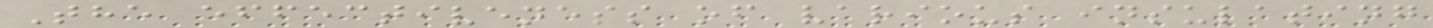The effectiveness of various insulating
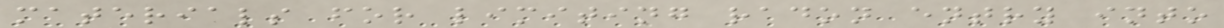materials for limiting radon entry into
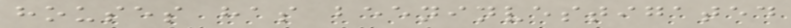houses has beeninvestigated
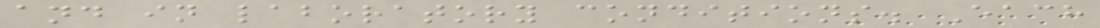and in laboratory conditions. Each
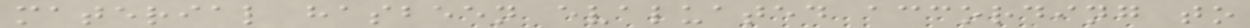material hasbeen evaluated according to
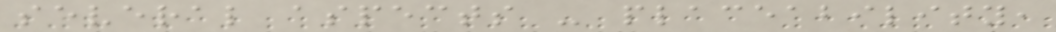several aspects - placeability,
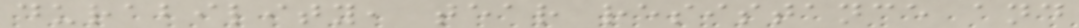durability, tear resistance and
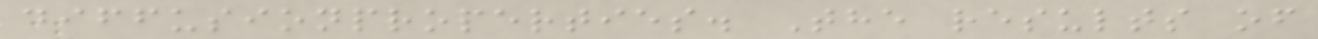diffusionproperties. The results of
